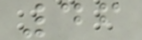46
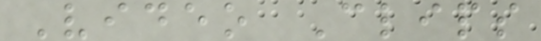Video Clips
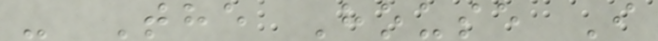- The House I
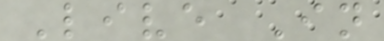Live In
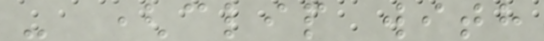- (clip with
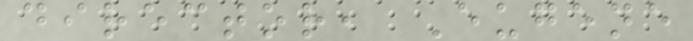director, Eugene
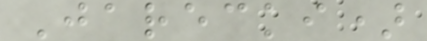Jarecki)
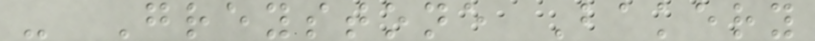- Greystone Bakery
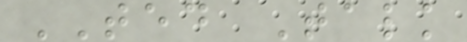TED Talk
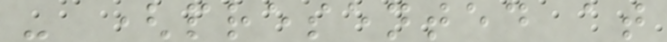- (presented at
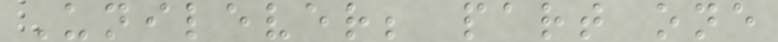Unilever; part one
